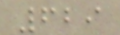629
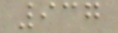937
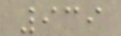939
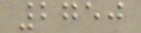2750
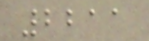2211
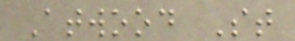Atwood St
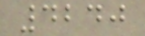4240
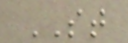ST
